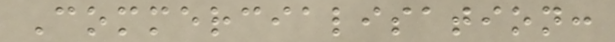Commercialisation:
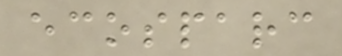ecosparc
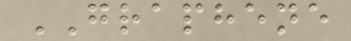GRAPHENE
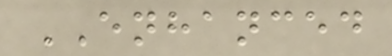ENHANCED
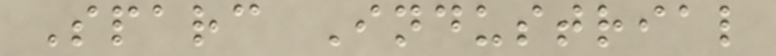Sparc Industrial
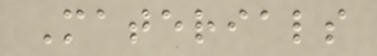Materials
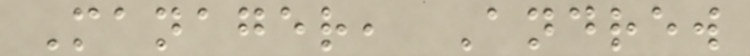Manager, Andrew
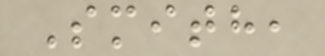Smith,
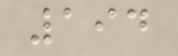194
